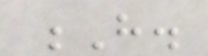H.
